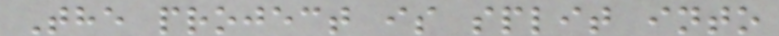The project is split into
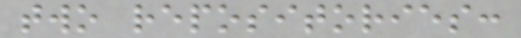two repositories:
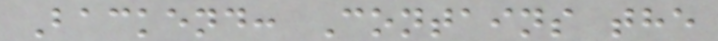Backend: Contains the
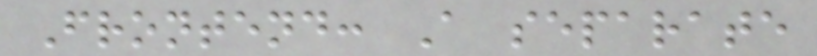Frontend: A separate
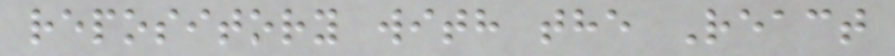repository with the React
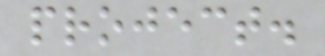project.
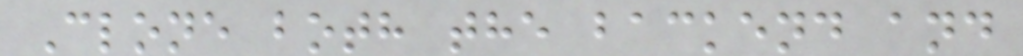Clone both the backend and
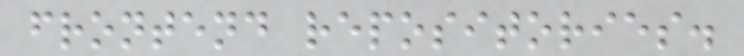frontend repositories.
